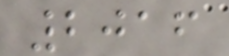2016
